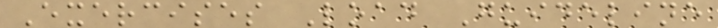Exercises Load Guideline
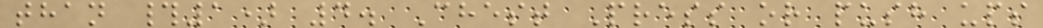than #1) 4. Chest Press or push ups
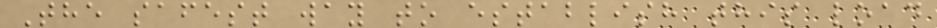The safest way to establish this load
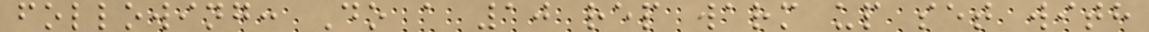following: Do a 10 rep warm up set with
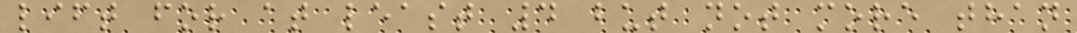lift for at least 4 but not more than
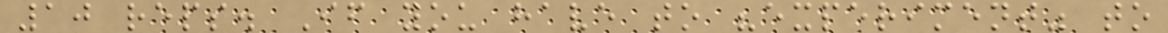10 reps. If you have to "experiment" to
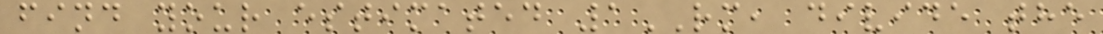find your estimated 1RM, divide the
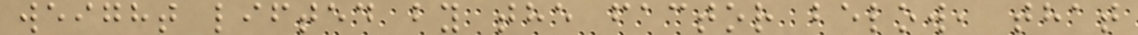weight lifted by the factor below, that
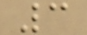3
